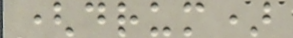(drum)
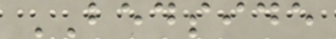BEDSIDE
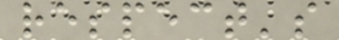respect's
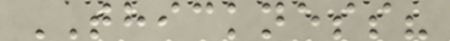THICKNESS?
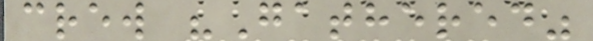crew "Gathered"
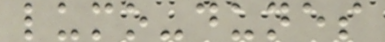lumo-dunes
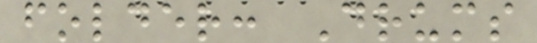folder: Drums
